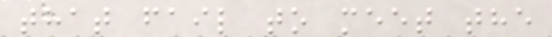that fail to meet the
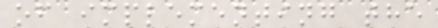of implementing the
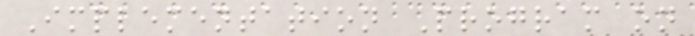Implementation Program on
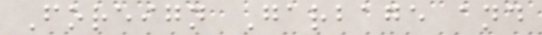Foreign Garbage and
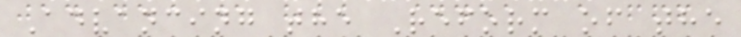Advancing the Reform of the
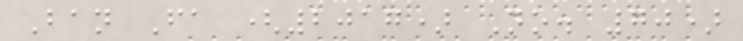Ban Fa (2017) No. 70)
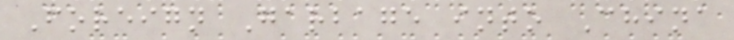Foreign Garbage into China
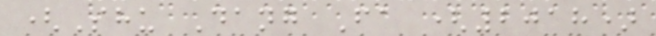(Shu Dang Fa (2018)
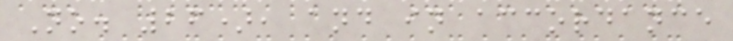No. 26), and in accordance
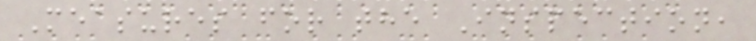Measures for the Inspection,
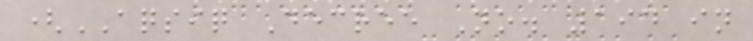(AQSIQ Decree No. 194 in
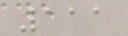111
